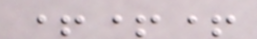+++
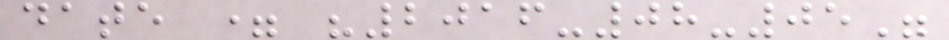date = "2016-08-05"
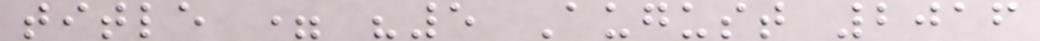title = "5 August 2016
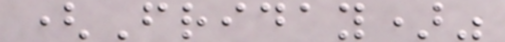(Friday)"
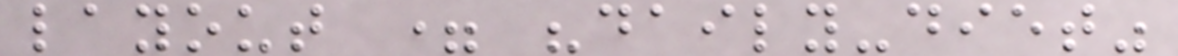layout = "daily-diet"
